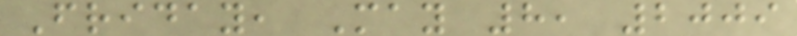Friday, May 8, 2009
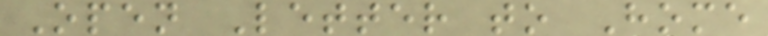Open Letter to Home
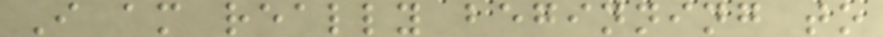I am really beginning to
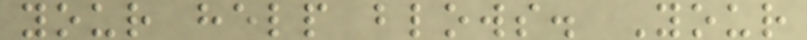your help blows. Your
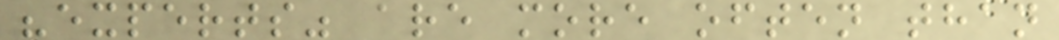"experts" are more often than
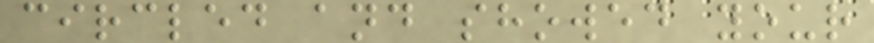circled and showed your
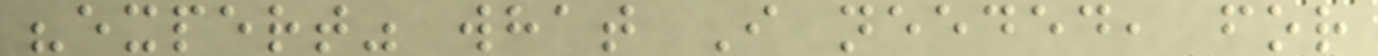"expert" what I needed, for
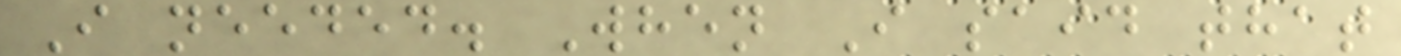I needed. When I said that
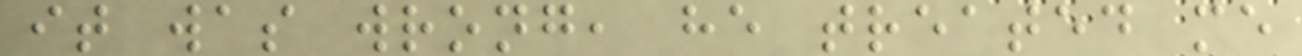it was wrong, he treated me
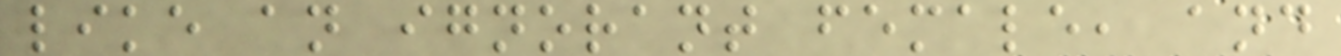like an ignorant female, and
